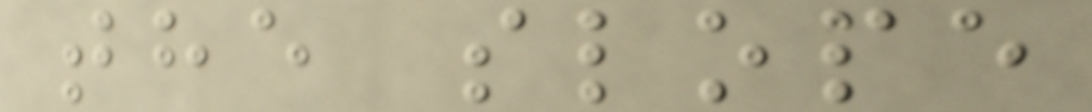the slope
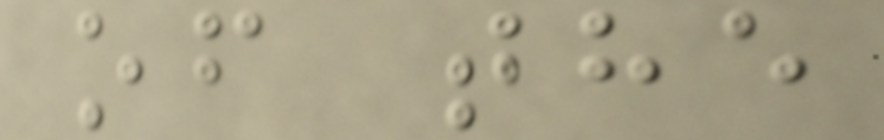of the
